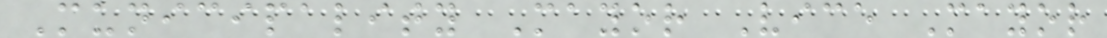Municipality Mayor Vice Mayor
